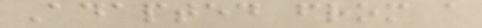Adapted from a
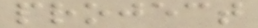project
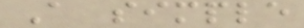A simple
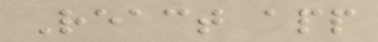React app
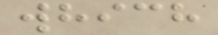which
